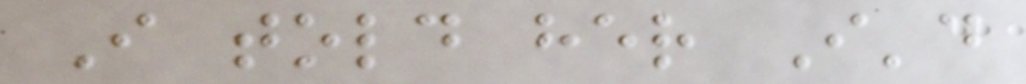I told her I'd
